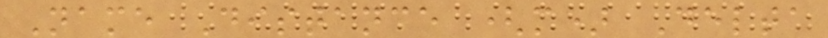Name Distance (m) Delta
